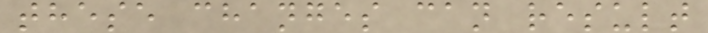these changes can result
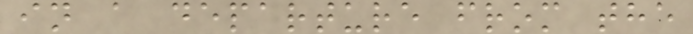in a departure from the
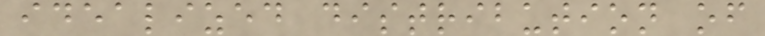idealized distribution of
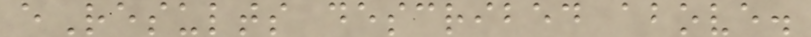eResults described above.
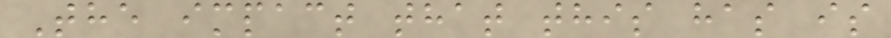The impact that this has is
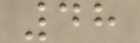48
